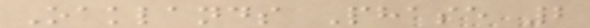Oaklands Phase 2
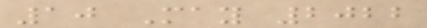10 May 2022
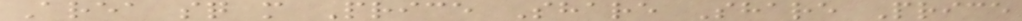Area sq m Price Share Share Price
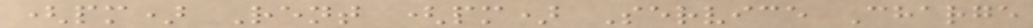(pm) Rent (pm) Service Charge
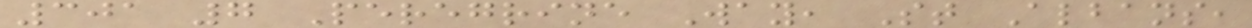301 7 Peregrine Way, St Albans,
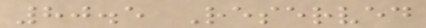80.5 Reserved
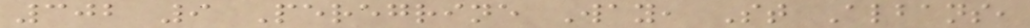302 9 Peregrine Way, St Albans,
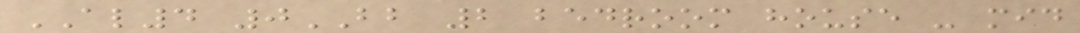AL4 0BB 2 bedroom house - mid
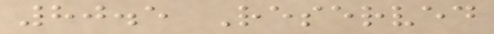80.5 Reserved
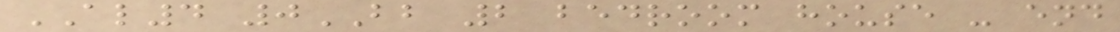AL4 0BB 2 bedroom house - end
